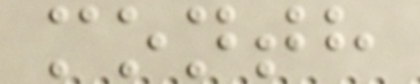month
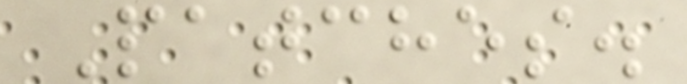Patches.
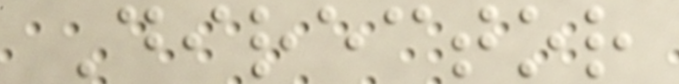Director
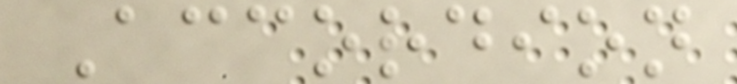Accordion
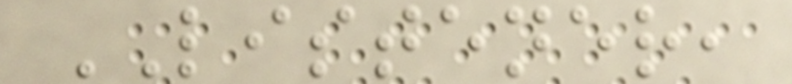LISTENER,
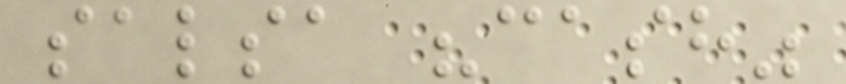salsa "cash"
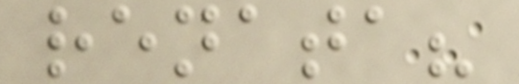renata?
